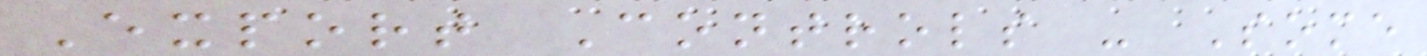Export Controls - Some
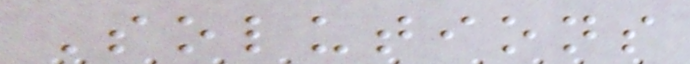Solutions
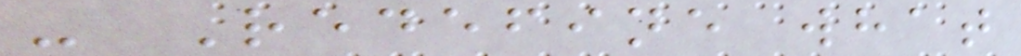- Redefine what
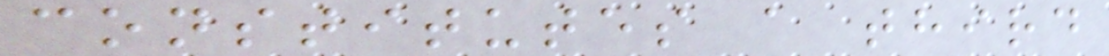constitutes a third
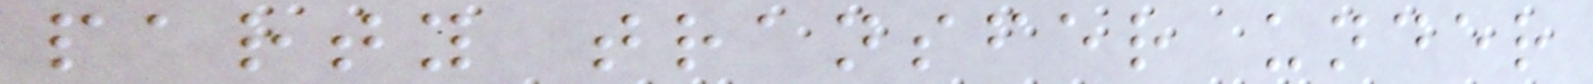party transfer under
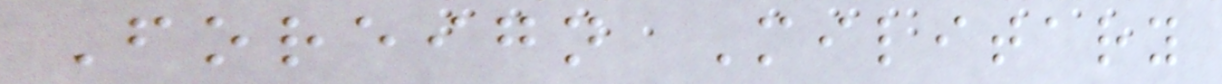Foreign Military
